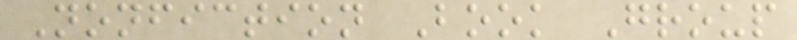Nonfiction Book Group
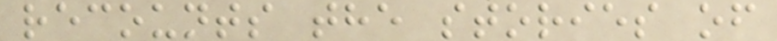recounts the stories of
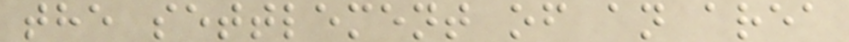the settlement of an area
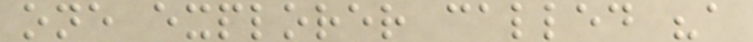one explorer called "a
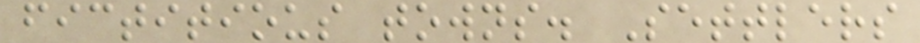fictitious towns. Settlers
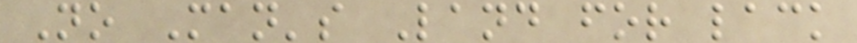No Man's Land for lack
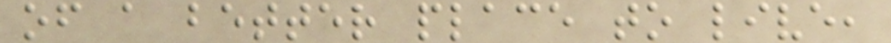of a better place to live,
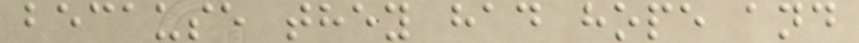because they had hope and
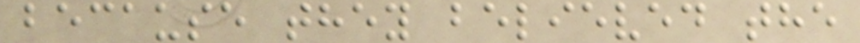because they believed the
